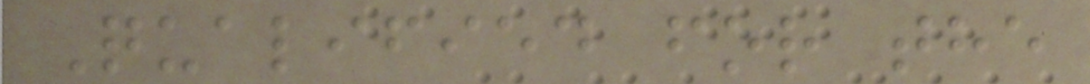Qualified for the
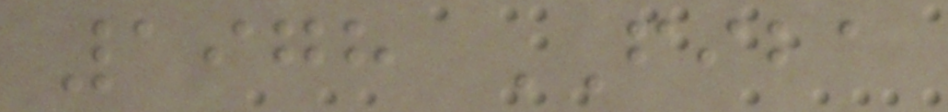1978 FIBA
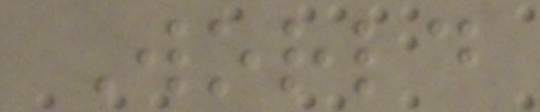World
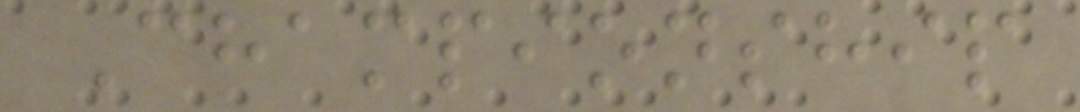Championship
